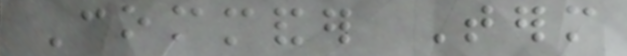Commander Term
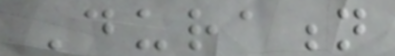Duration
